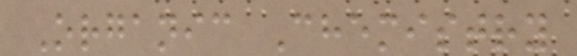Organic Chemistry
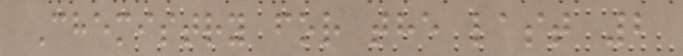Chemistry for the last 2
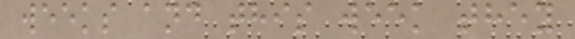weeks and this week they
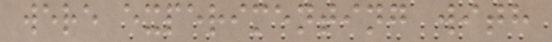were experimenting with
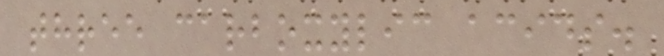three carboxylic acids.
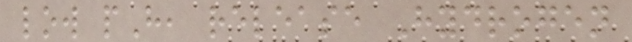low pH, release Hydrogen
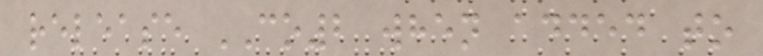release CO2 when added to
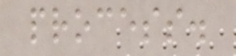process.
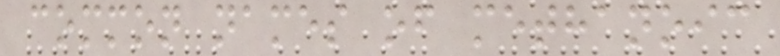common names of methanoic
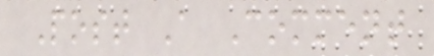Post A Comment
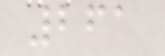261
